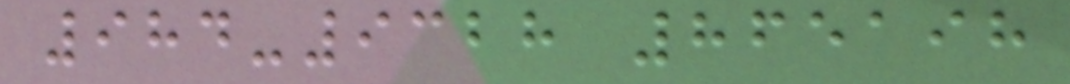984-9328 865198
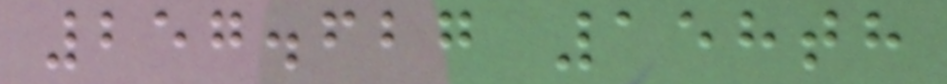257.627 158th
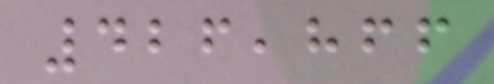426,866
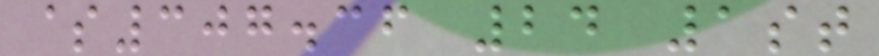$307.36 24 1st
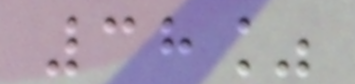38%
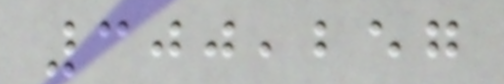300,257
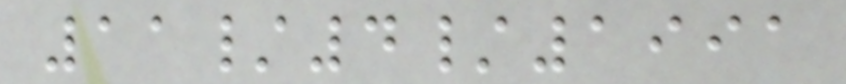11/4/1991
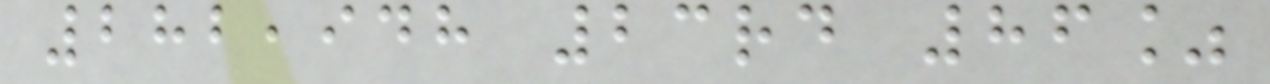282,948 23rd 86%
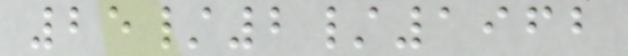25/2/1962
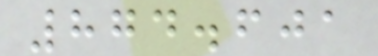874.601
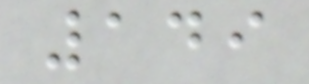149
